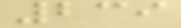239
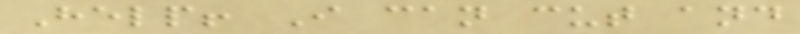Help! I can cut and
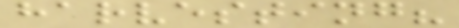harvesting?
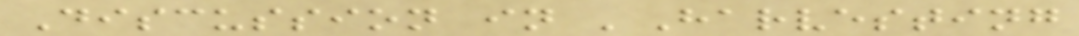Discussion in 'Harvesting
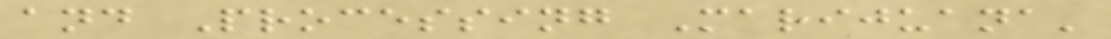and Processing Marijuana'
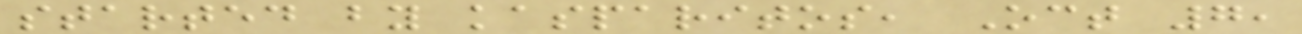started by kasparitos, Oct 7,
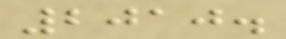2010.
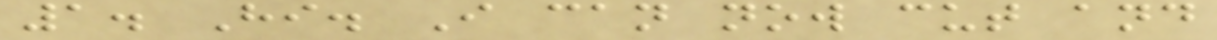1. Hi. I can now cut and
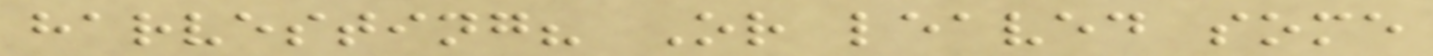harvesting? Or leaved some
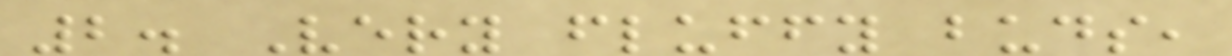2. Very fluffy buds,
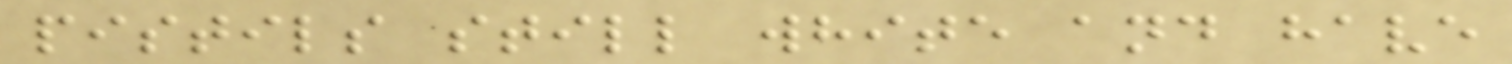pistils still white and have
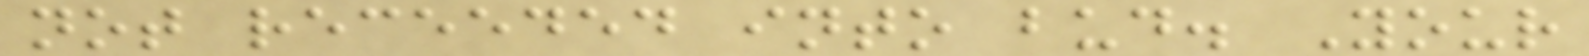not receeded into bud. Your
